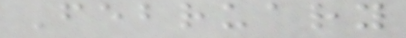February
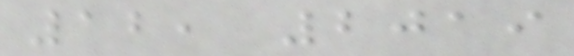12, 2019
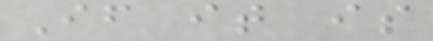If it is
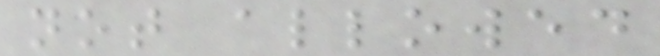not allowed
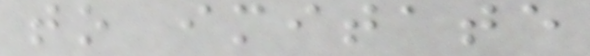to imitate
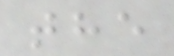the
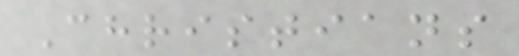Christians
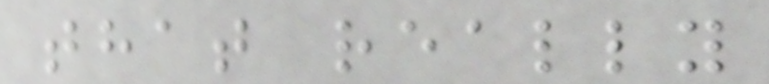that really
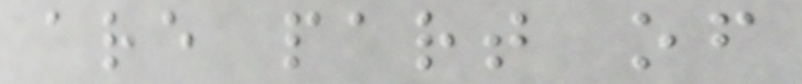are part of
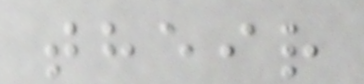their
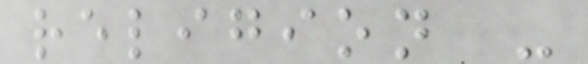religion -
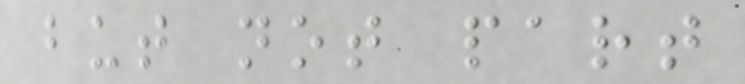but not part
